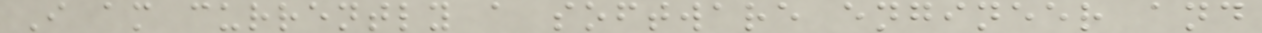I am currently a software engineer and
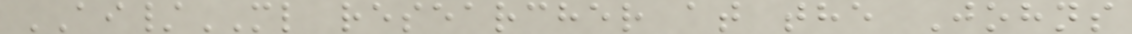AI/ML researcher at the Johns
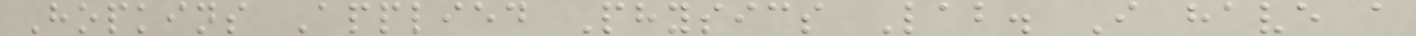Hopkins Applied Physics Lab. I have a
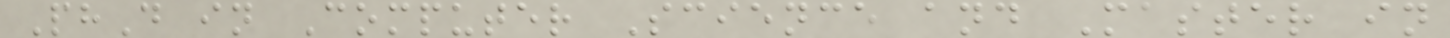PhD in Computer Science and Master in
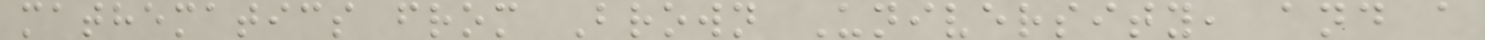mathematics from Brown University, and a
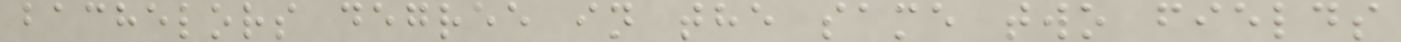bachelors degree in the same two fields
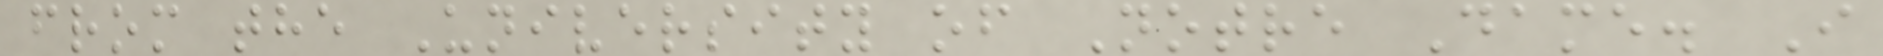from the University of Notre Dame. I
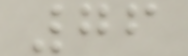76
